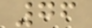76
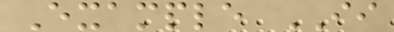Example II
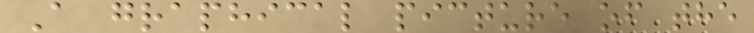A graphical picture of the
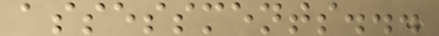assessments...
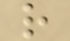r
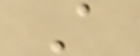A
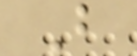B
